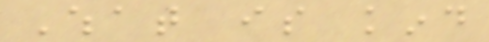What is kind
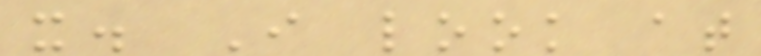it. I look at
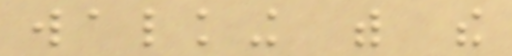walking with the
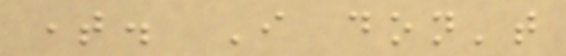time. I don't
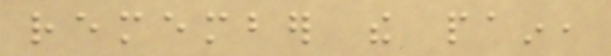remember the pain,
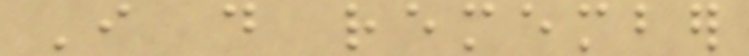I do remember
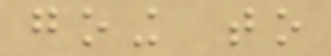going to
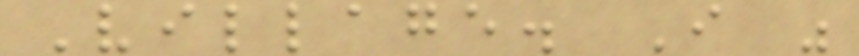Village. I was
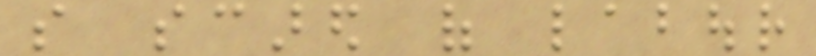so scared of labour
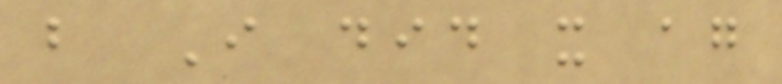but I did it again
